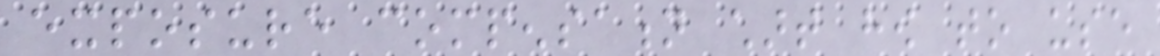exposure compensation chart how to use
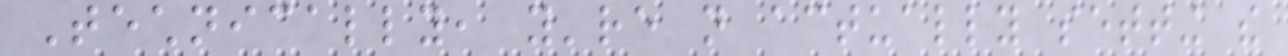Technically, you're not actually setting the
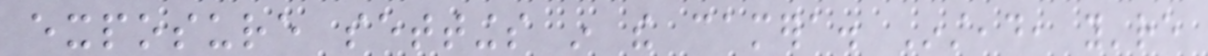exposure settings in the camera. Instead, you're
